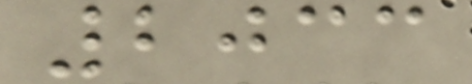2033
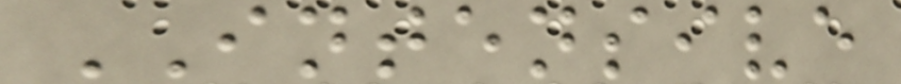INTENSIVE
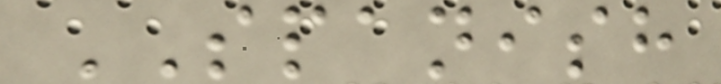SPANISH
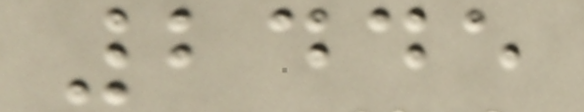2445
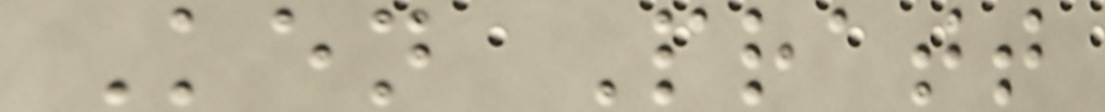Ken Pratt
